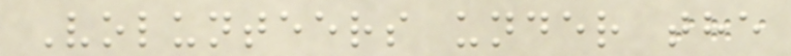Volunteers under the
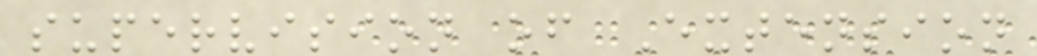supervision of Extension
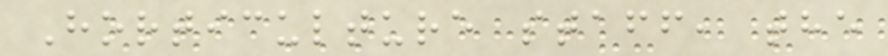Horticulture staff, the
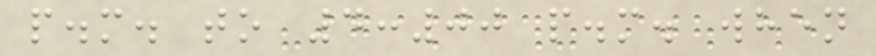p.m. to 4:00 p.m. when
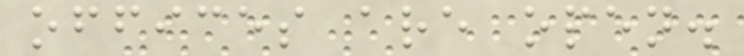offices are open.
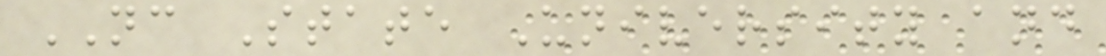NC State University and
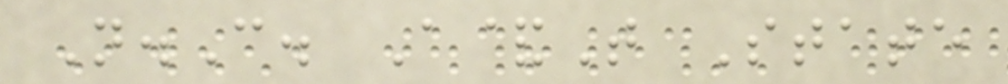N.C. A&T State
